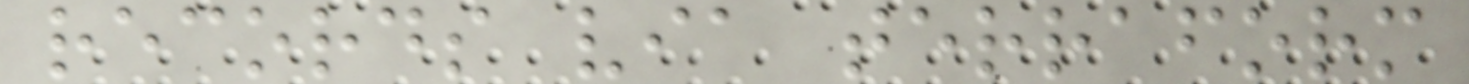records via terraform
